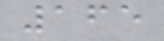165
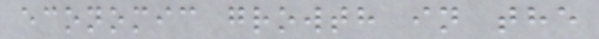economic growth in the
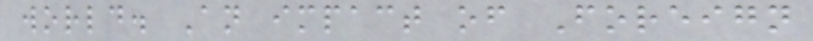world. An impact of Foreign
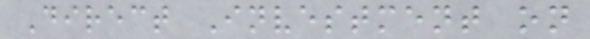Direct Investment on
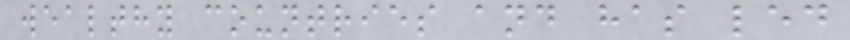wealthy countries and has led
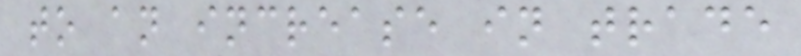to an increase in trade
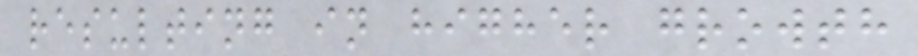resulting in higher growth
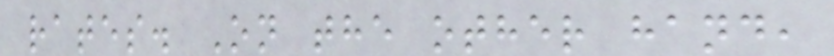rates. On the other hand,
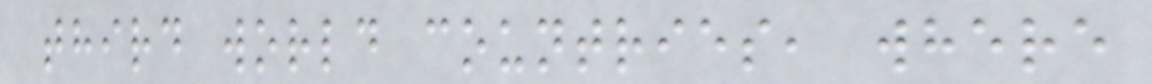third world countries, where
